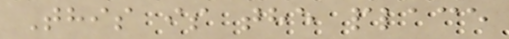This is the place
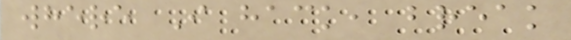where I hack, break
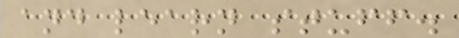and learn stuff.
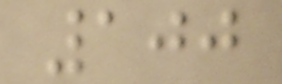100
